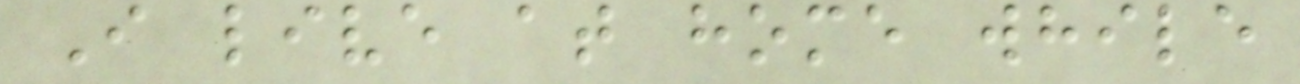I live at home while
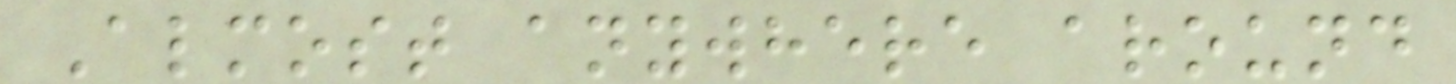Almost anywhere around
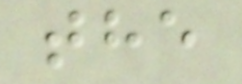the
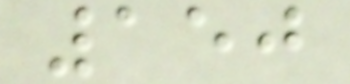150
